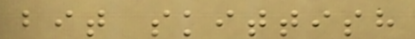bit skittish
